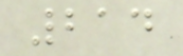214
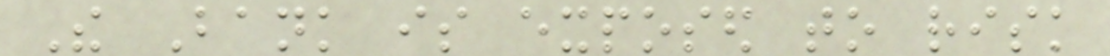The Bank is exposed to risk
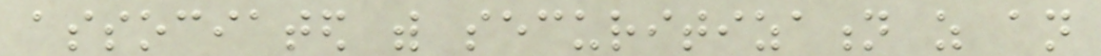associated with securitization as an
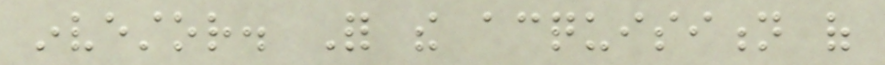investor. For the acquisition of
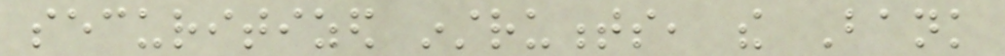securitized instruments, the Bank
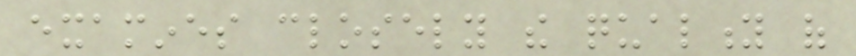examines closely the quality of
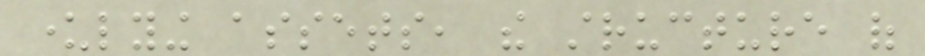underlying assets, the structure of
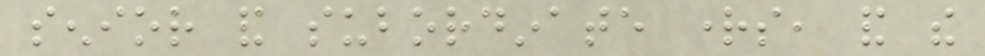senior and subordinate rights, and the
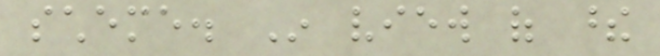scheme. In view of these
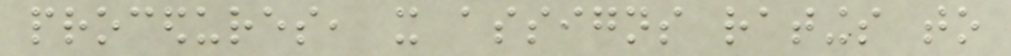procedures, it assigns ratings to
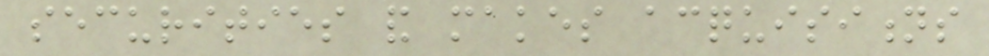securities and makes acquisitions
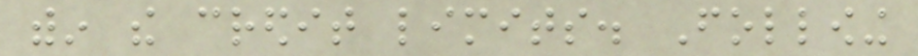within the credit limits. Following
